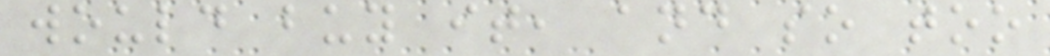would buy it, and so too
